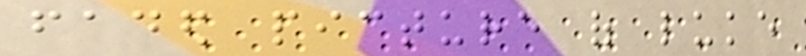faded picture of luke
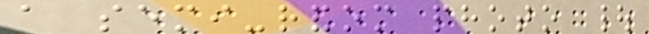a semi-random photo |
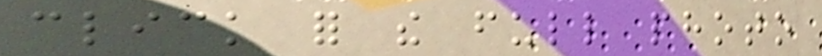click for the full photo
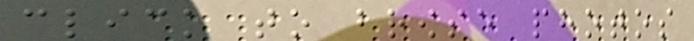click to browse photos
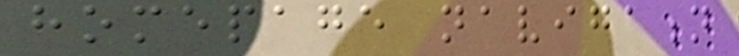homepage navigation
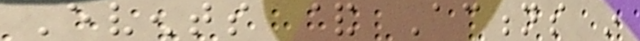Events & Actions in
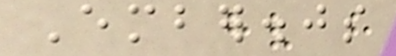Ember.js
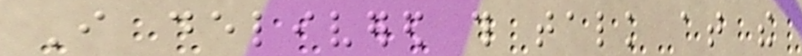I delivered this talk at the
